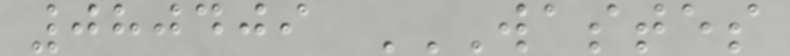080409 WASTES
